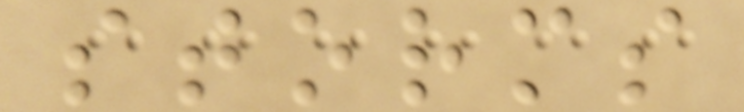storms
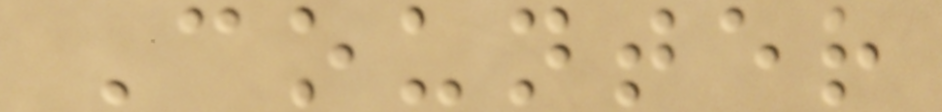Counter
